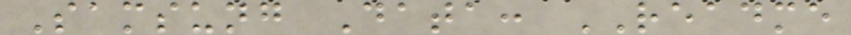Samsung Data: README
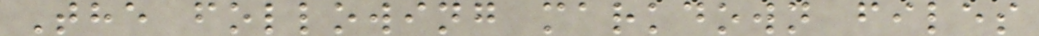The following markdown files
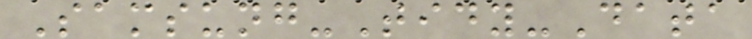Samsung-Tidy-Data
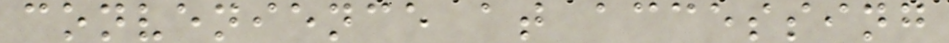convenience at accessing
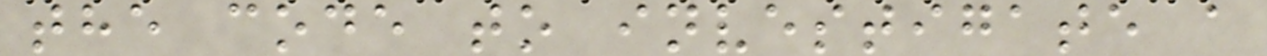the code to investigate a
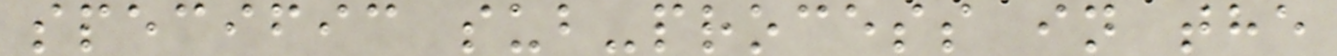specific sub-process in the
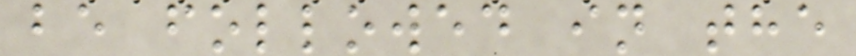be followed in the
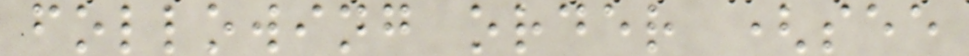following order (see
